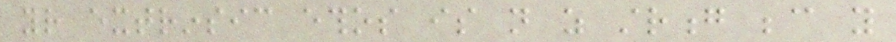your extrinsic ethos is not as strong because you
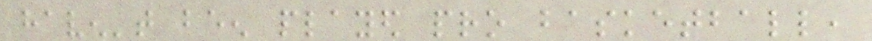haven't been played pro basketball,
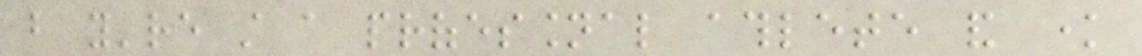but you're still a professional athlete and know
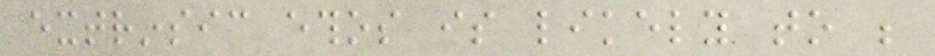extrinsic ethos is likely to be
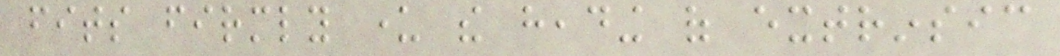fits firmly under the heading of extrinsic
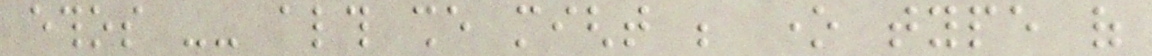ethos -- although she might be one type of
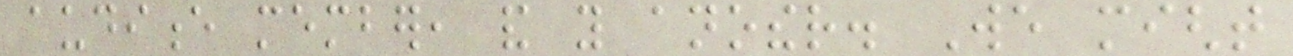audience member, and you another. We might
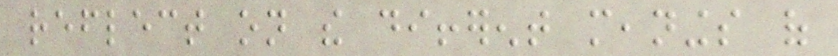reflect on the different meanings of
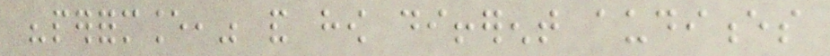"performance," and how different audiences
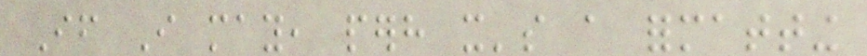If I may, perhaps it's a formatting
